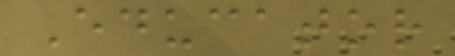Educator
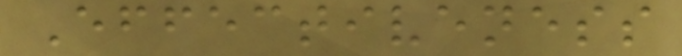Effectiveness
